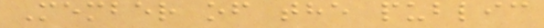Member of the public
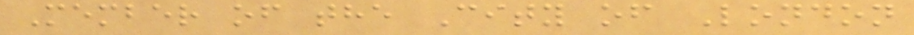Member of the City of London
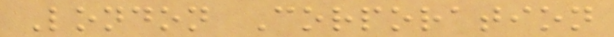London Corporation
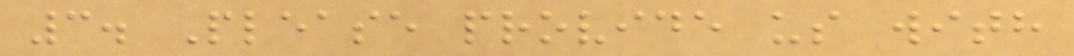3. Please provide us with
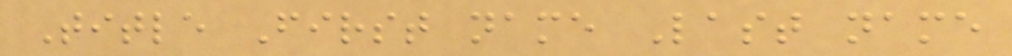Title First name Last name
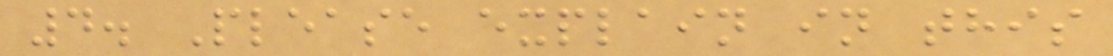4. Please explain in this
